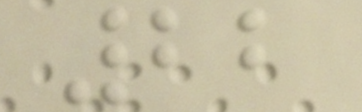22
